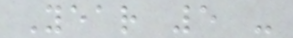Year 5 -
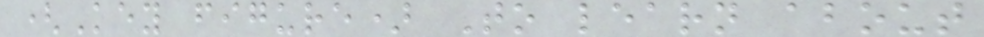(Key figure) To learn about
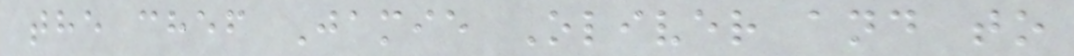the chef Jamie Oliver and to
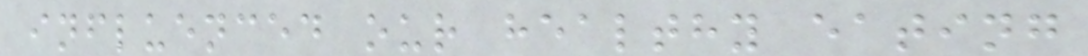influenced our healthy eating
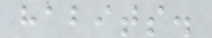habits.
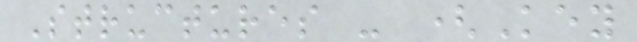Structures - (Key
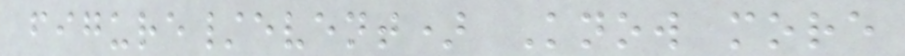figure/event) Know more
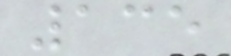135
